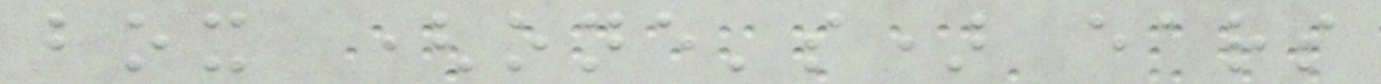box (one's) ears
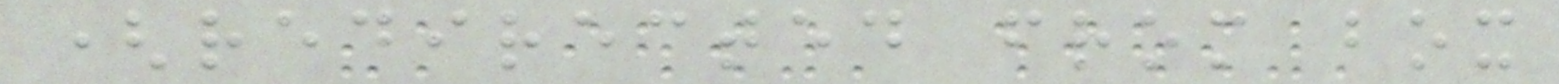(redirected from box
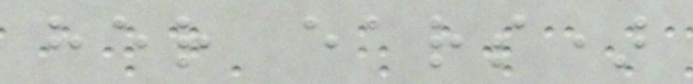her ears)
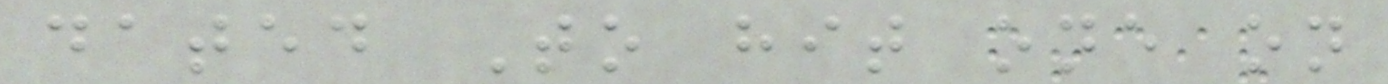dated To hit one on
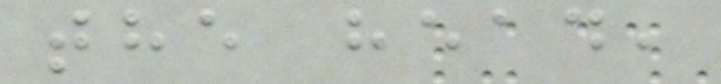the head,
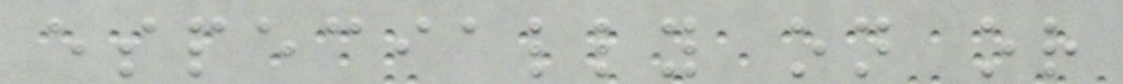especially on or
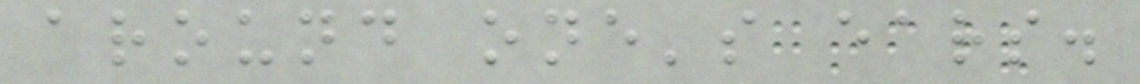around one's ears.
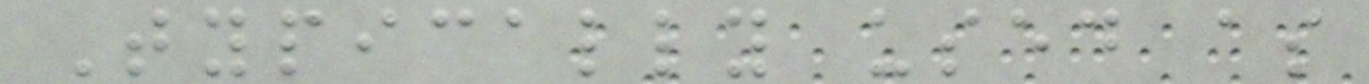Typically used as
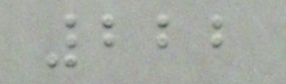222
